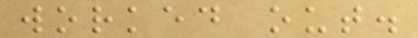worked out.
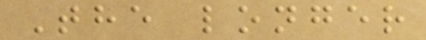The longer
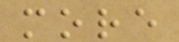more
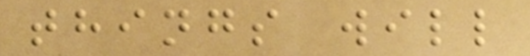things will
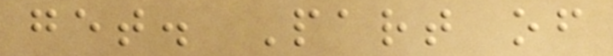get. Part of
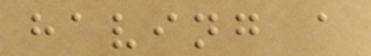having a
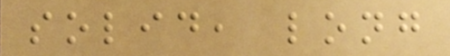solid, long
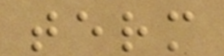term
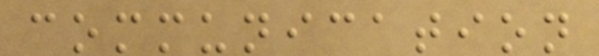communication
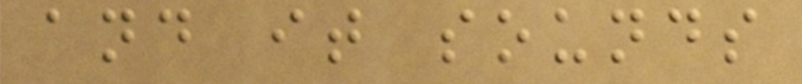and it sounds
